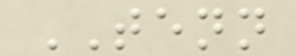TENN
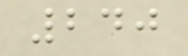240
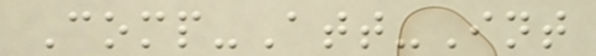Comp-Att-Int
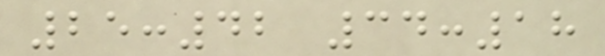25:42 34:18
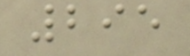295
